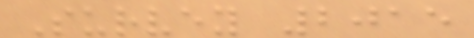Survey 2015
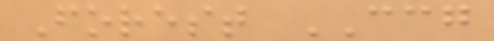Forest CCG
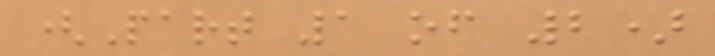(Part 1 of 2)
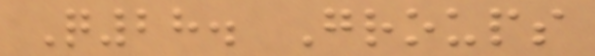Q28. Groups
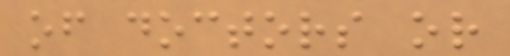of doctors or
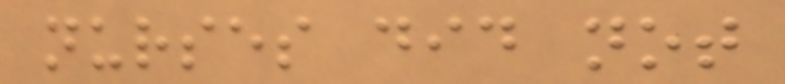nurses did not
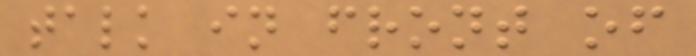talk in front of
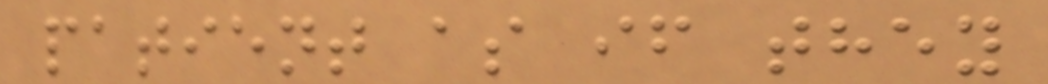patient as if they
